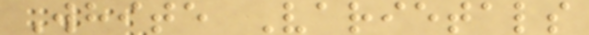White Varietals
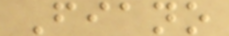Fiano
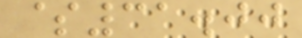$31.00
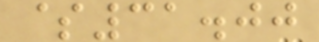$31.00
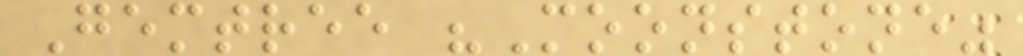Gemtree "Moonstone"
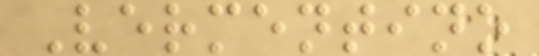Vermentino
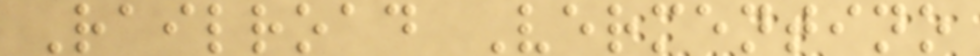Railroad Vermentino
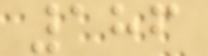186
